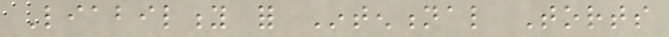Liability for Intentional Torts
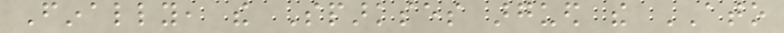Finally, the Sparkses argued the ATO
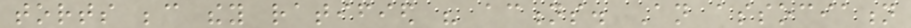torts because they ratified his actions. An association
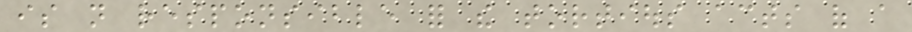is not responsible for the tortious acts of a
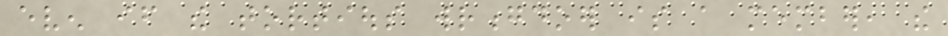even if the tortious wrongdoer is a member, the
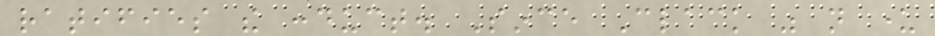ratifies the conduct. Since Clack was not under
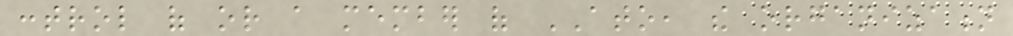control of or a member of ATO, the organization
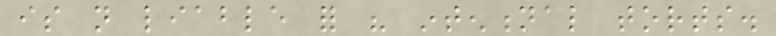is not liable for his intentional torts.
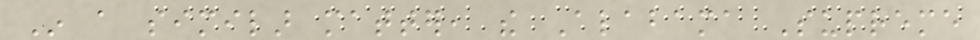In a similar matter, the Alabama Supreme
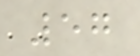57
